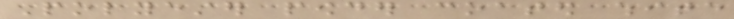Polyester powder coated white
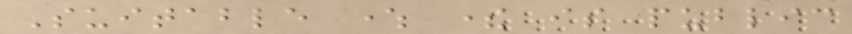Suitable where there is public
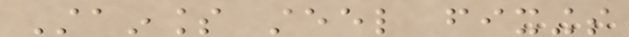Stainless steel fixings
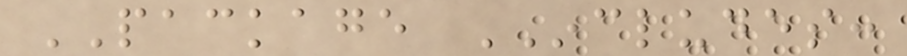PACKAGE INCLUDES:
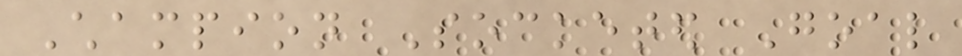Champion Socketed Goal
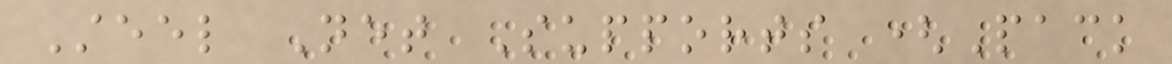Steel Net Supports (Pack
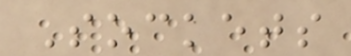Sockets
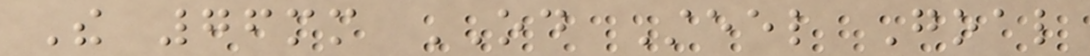The 76mm OD Steel Goal
